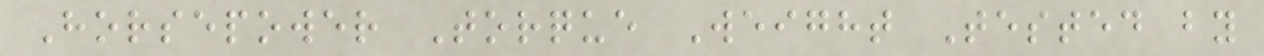Horsepower Torque Weight Tested by
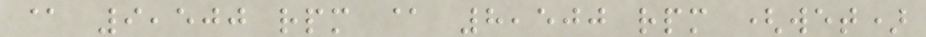@ 9,500 rpm @ 8,500 rpm (wet)
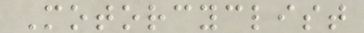Motorcyclist
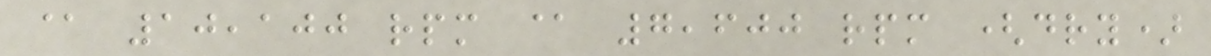@ 10,100 rpm @ 7,600 rpm (dry)
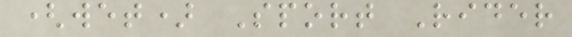(wet) Sport Rider
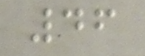46
